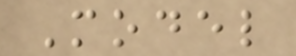Model
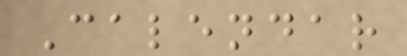Calendar
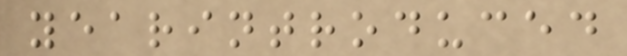yearintroduced
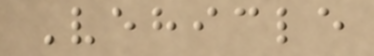Vehicle
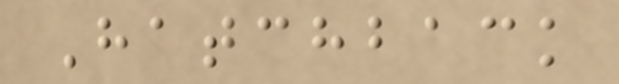Hatchback
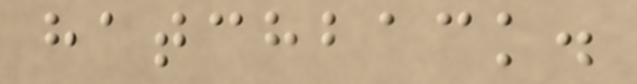hatchback.
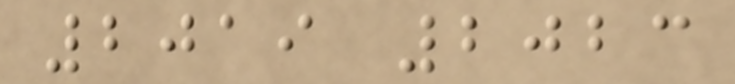2019 2023
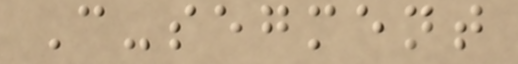C-segment
